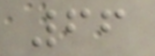66
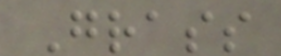Grass
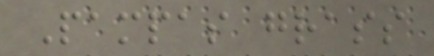Pampas grass
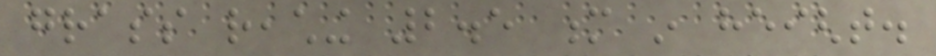grass reaching 2.5 m in height.
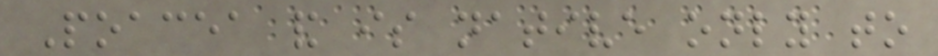Poacea and is native only to
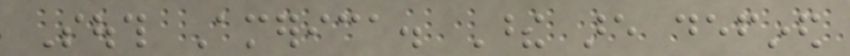South America. These are defined
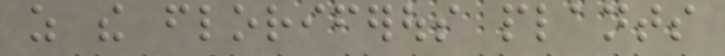as the floriferous plants
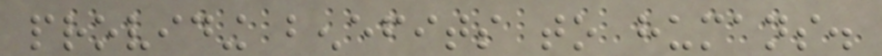providing benefits to humans.
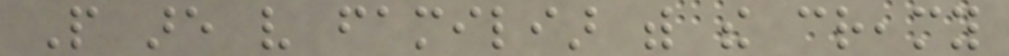People are very familiar with the creamy
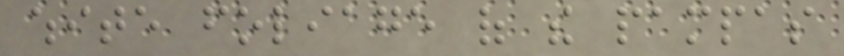white foliage of the pampas
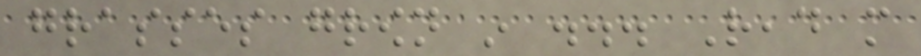grasses grown in ... Read more
